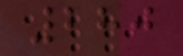280
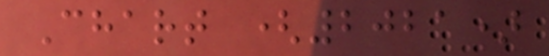Chart (2021)
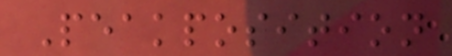Peakposition
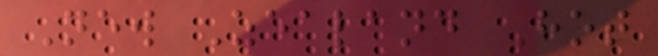New Zealand Hot
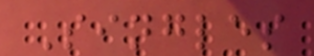Singles
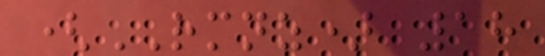(RMNZ) 18
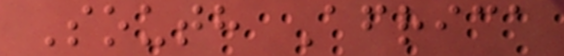South Africa
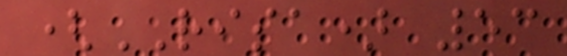(RISA) 53
